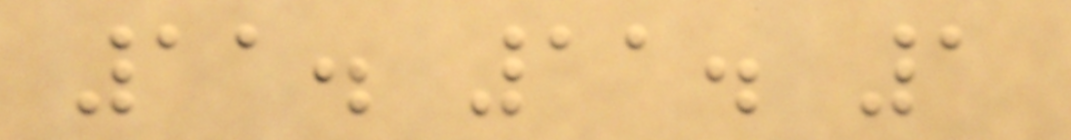11. 11. 1
